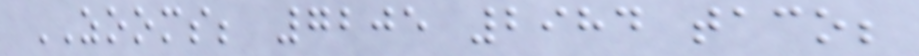ZOOMS; 7205 2984 taco;
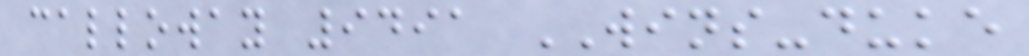calloway 9491 WINS-duke
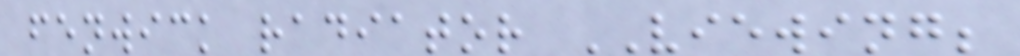fenwick radiator VIEWING;
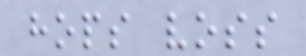hops voss
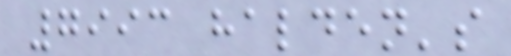7993 halden's
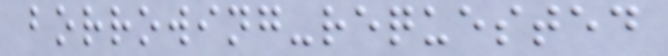borrowing-requested
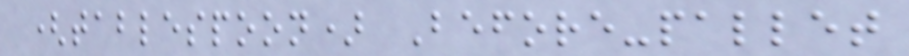(tablespoon) Before-pallet
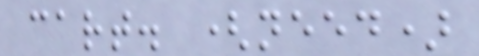cart. (need)
